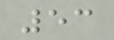53
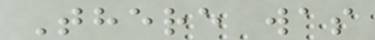There was
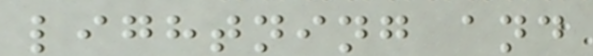lightning and
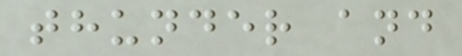thunder and
